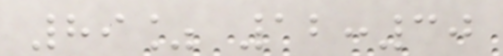89% 12:30
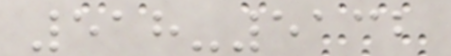518-5132
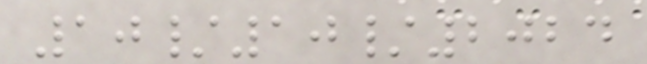10/10/2024
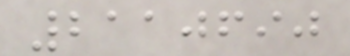2110690
